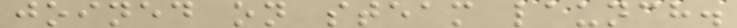joined on steam launch.
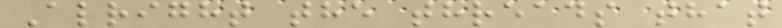Alright the threads that
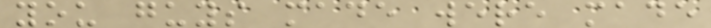you guys made were made
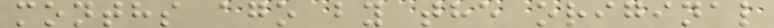months ago by the original
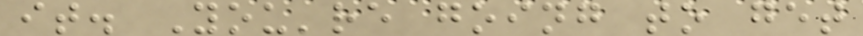it. You're going to get
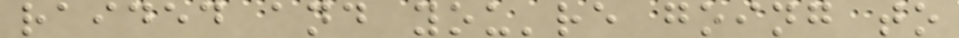raided and you're going to
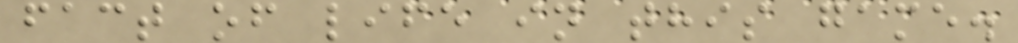fact of life in this game.
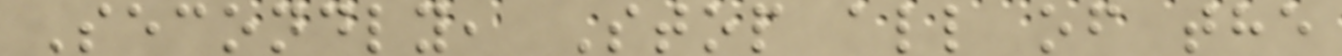Secondly, Stop all of the
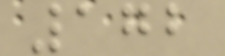172
